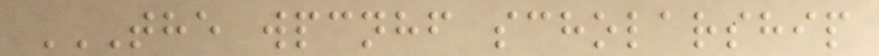THE WPCNHF SCHOLARSHIP
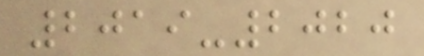2019-2020
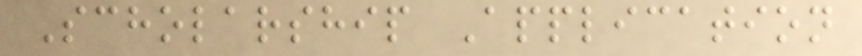Scholarship Application
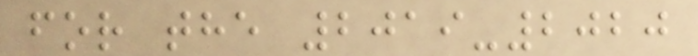for the 2019-2020
